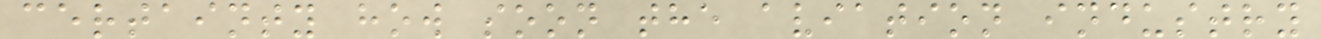certainty how soon the aviation industry
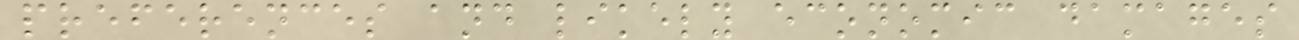preferences and likely economic damages
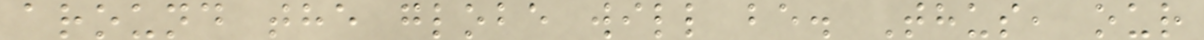around the globe will be. Thus, our
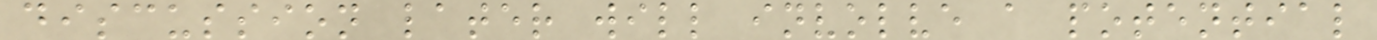discussion later will involve a potential
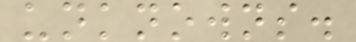unknowns.
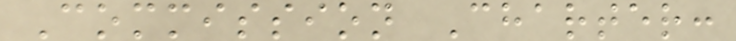Commission Charter:
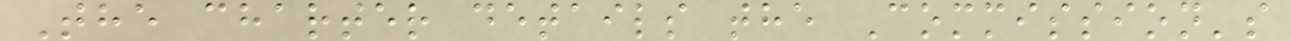The charter details the Commission's
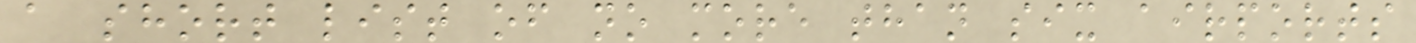a short list of no more than six airports
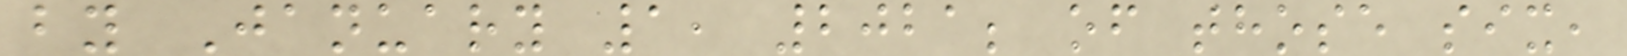by January 1, 2021; of those six,
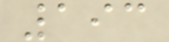193
